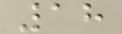18
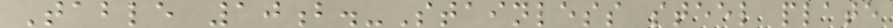Table 10b.-Stainless steel plate
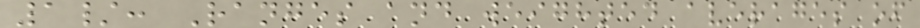1/: Ranges and weighted averages of
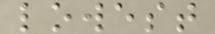lowest
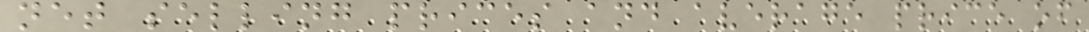net selling prices and average price of
